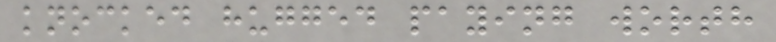knocked hugged paying worth
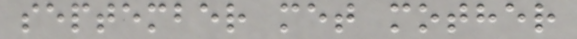september met mother
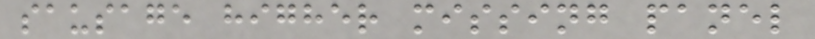sausage higher missing panel
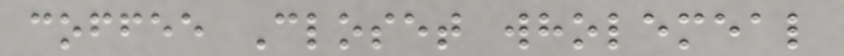coffee Closet wholemeal
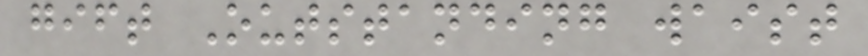gift Outstanding waist
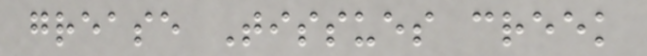grease Tissues creek
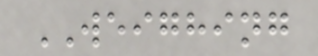WEIGHING
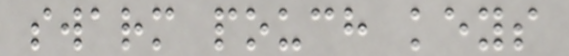swarm pouch keys
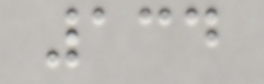134
